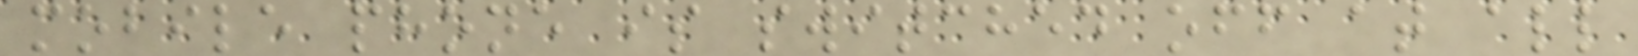mobile phone is switched off at all
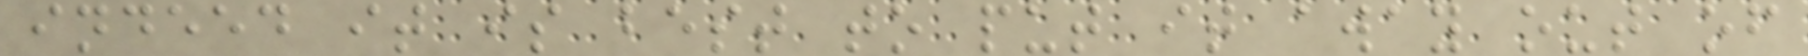indeed it is best to put it away out of
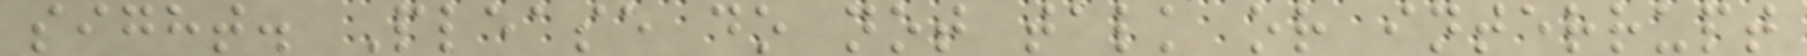sight. Please do not talk or interrupt
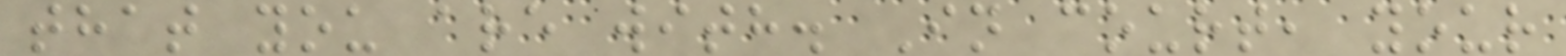that you are with. In court, your
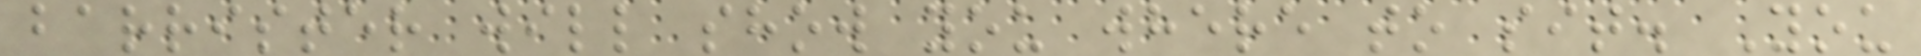barrister will show you where to sit. You
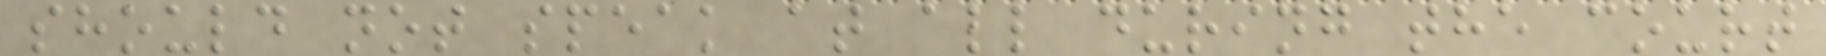should not speak at all during the court
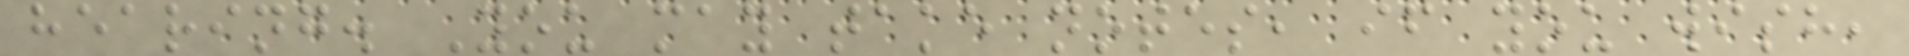hearing. You may take notes, if you wish,
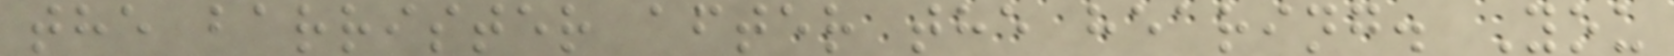the barrister after the hearing. You
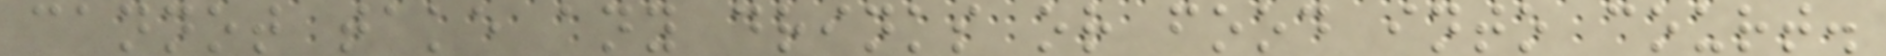cannot take any drinks or food into court.
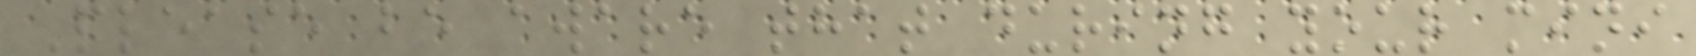Please be aware that during your mini
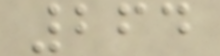264
